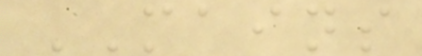MAINS
